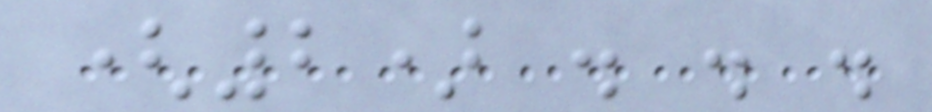(2) . . .
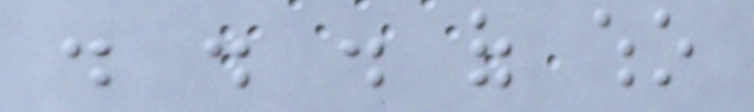. . . of who
